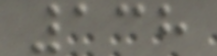138
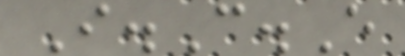I.C.E
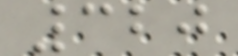320
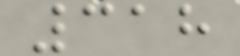318
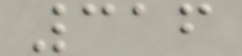316
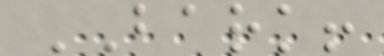BARK!
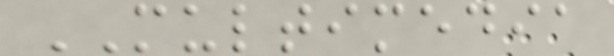MULTIMEDIA
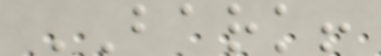BARK!
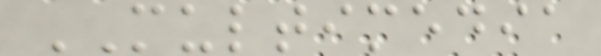MULTIMEDIA
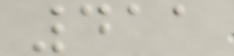411
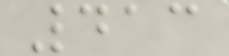413
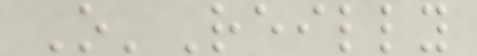O'Reilly
